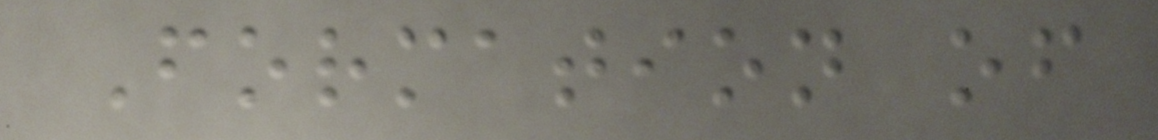Formation of
